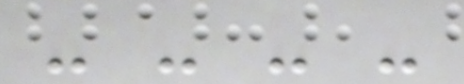- - - -
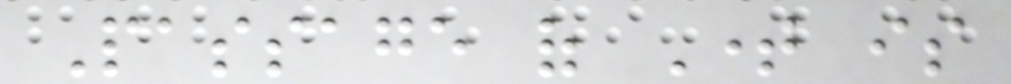Passage of Time is
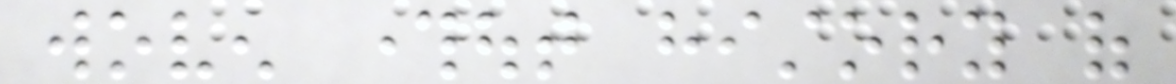woven throughout history of
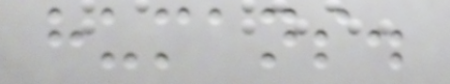humans.
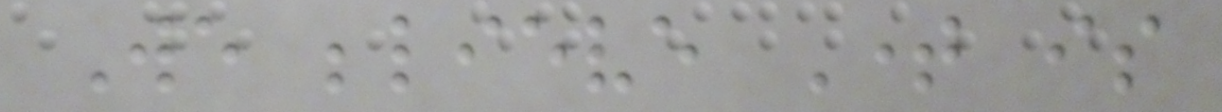We believe Time is
